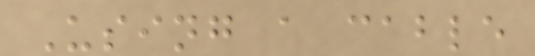Using a cable
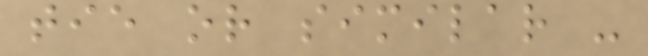tie or similar -
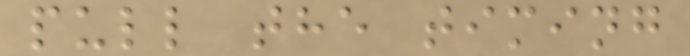pull the timing
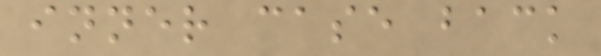inner case back
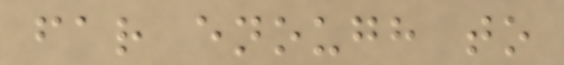far enough to
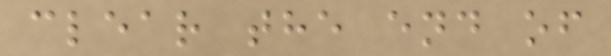clear the end of
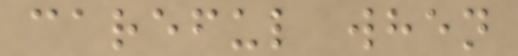careful when
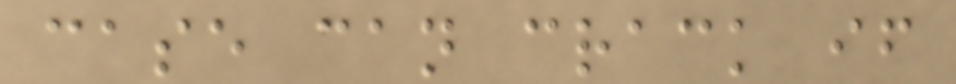case can crack if
